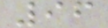96
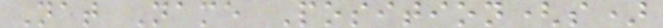Nat Name Position(s)
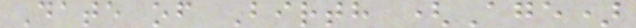Date of Birth (Age)
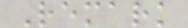Remark
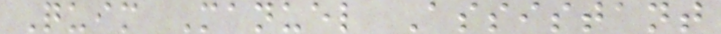Quim Manuel Assistant
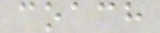coach
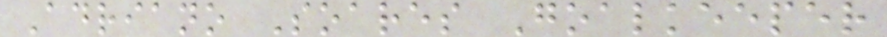Adriano Soares Goalkeeper
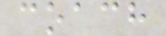coach
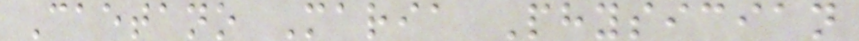Caetano Maria Physician
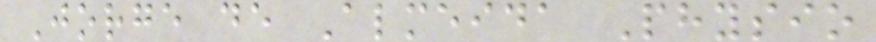Jorge de Almeida Physio
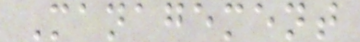Management
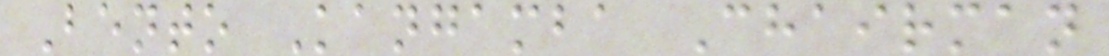Bento Kangamba Chairman
